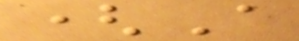(A
